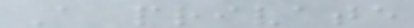A private
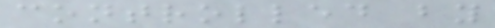controlled by
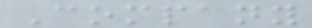Company
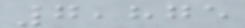7,875
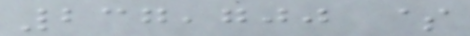237,700 $
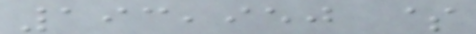193,950 $
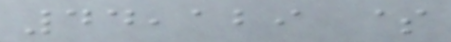44,129 $
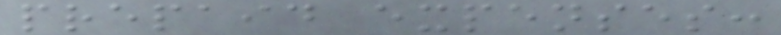prepaid expenses:
